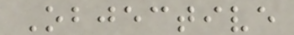Objective
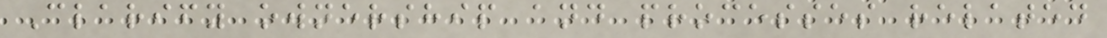Clarify ownership and processes related
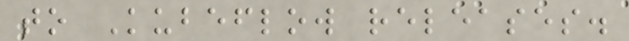to Kubeflow releases.
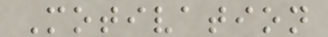Motivation
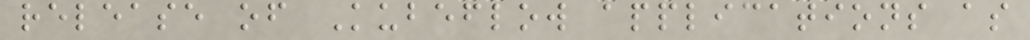release of Kubeflow applications as
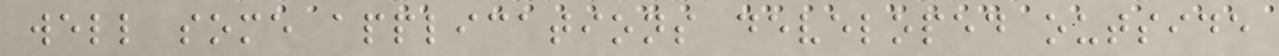well some applications developed outside
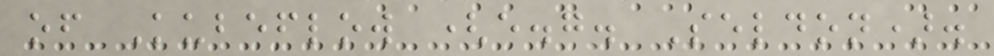of Kubeflow (e.g. Seldon).
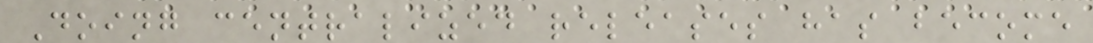Doing centralized releases has become
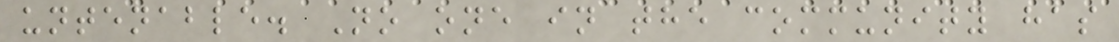untenable. No one in the community has
